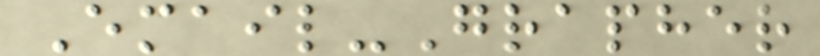Email-Grapher
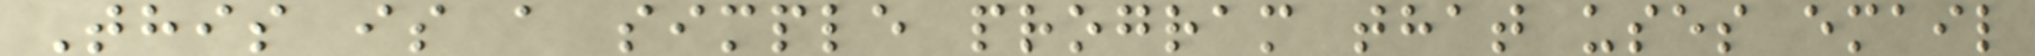This is a simple program that uses email
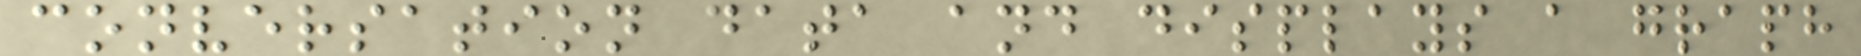conversation data and displays a graph
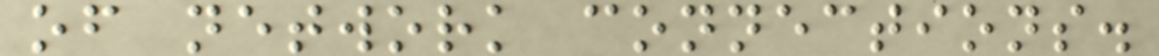of network connections.
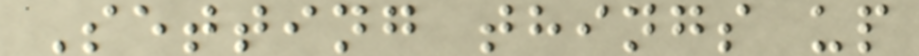Setting things up
